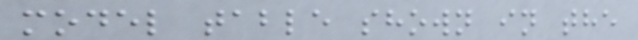model table shown in the
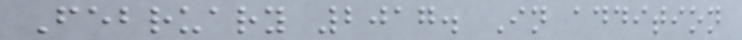February 2017. In addition
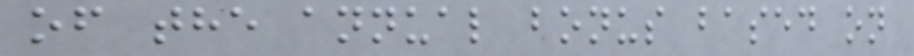of the annual bonus based on
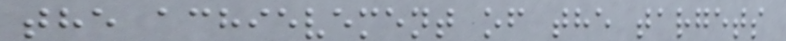the achievement of the targets
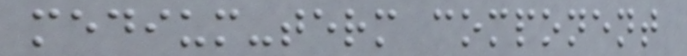medium-term component
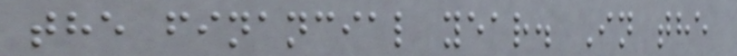the financial year. In the
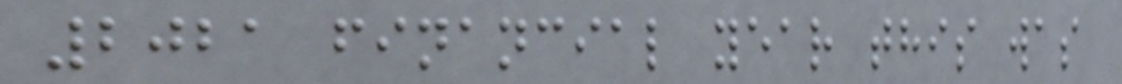2021 financial year this was
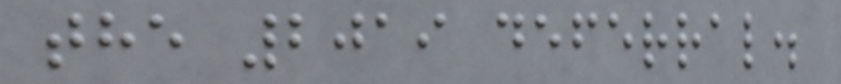the 2019 deferral.
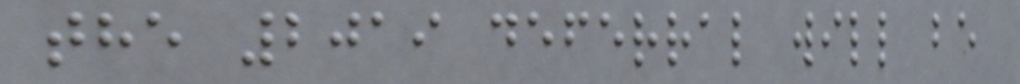the 2019 deferral will be
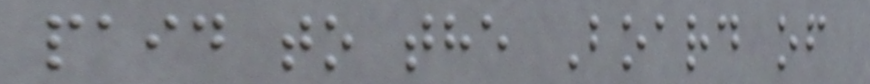paid to the Board of
